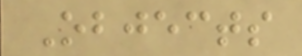Objects
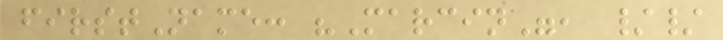firstName: "Marcin", //
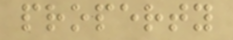property
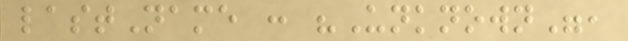lastName : "Unknown",
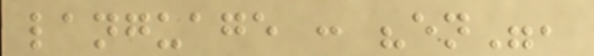language : "en",
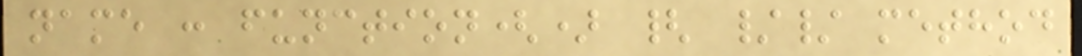name : function() { // method
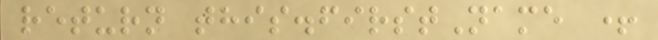return this.firstName +
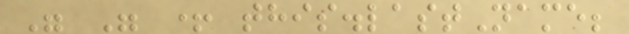" " + this.lastName;
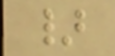}
